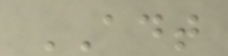ADT
